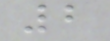2
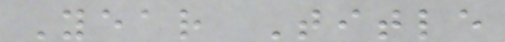Year Title
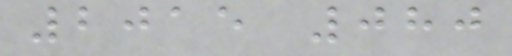2015 080
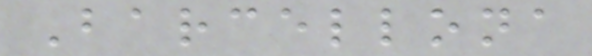Barcellona
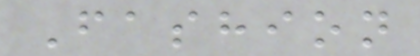Fashion
